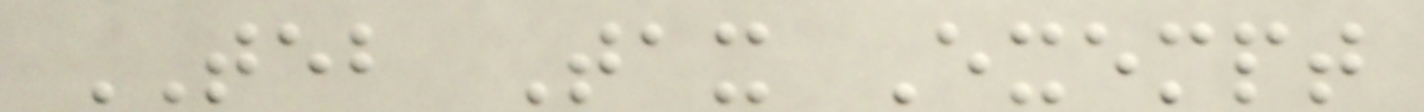TEB Tax Exempt
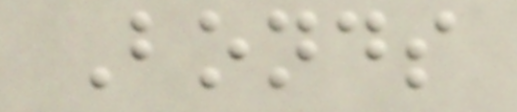Bonds
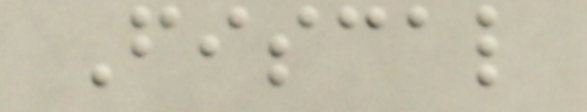Fiscal
